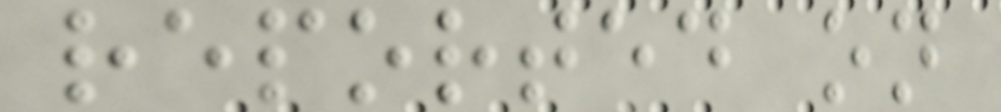reported on
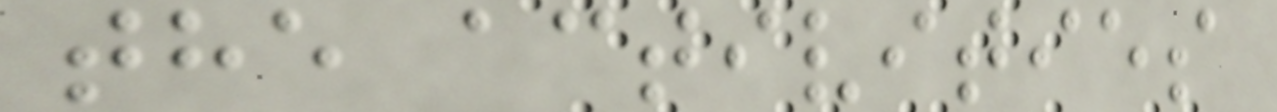the activities
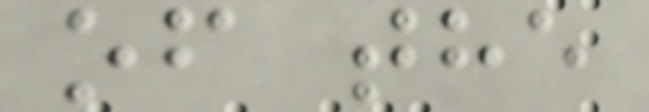of the
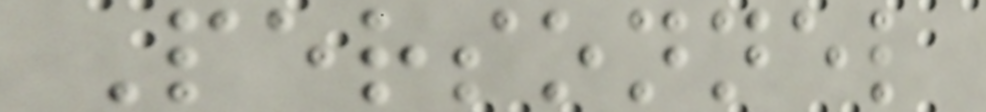Personnel
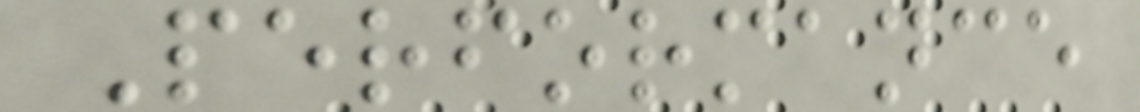Performance
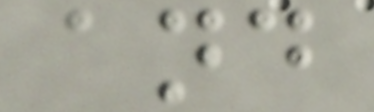and
